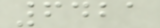6421
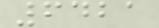6421
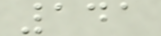141
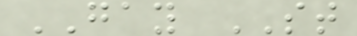GAY ST
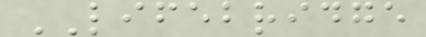LIFEBRIDGE
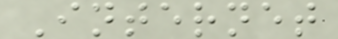Internet
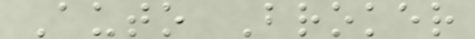Auto Broker
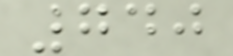740
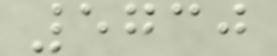5730
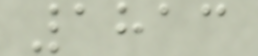1813
